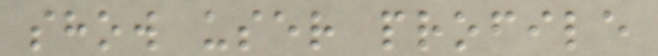show user profile
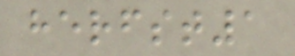herfst1
